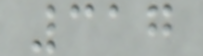317
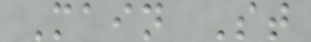Main St
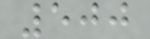500
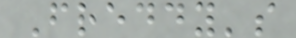Freddy's
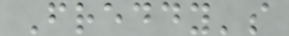Freddy's
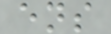ens
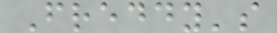Freddy's
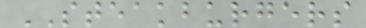STEAKBURGERS
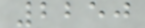2250
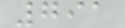791
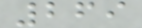269
